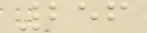256
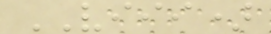VIII)
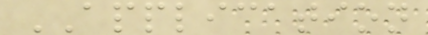APPLICATION
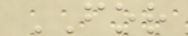FOR
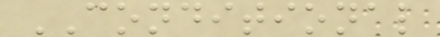CONDITIONAL
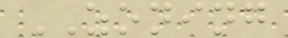ZONING
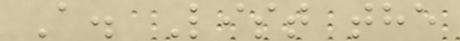A. List the
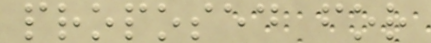proposed for
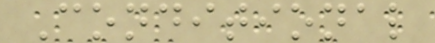Conditional
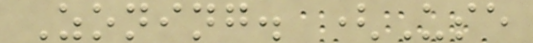Zoning. (Use
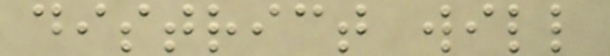district will
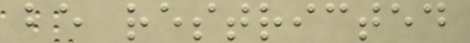be restricted
